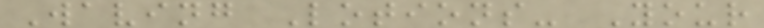Waving Lotions- Your
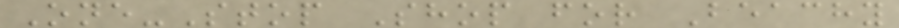One-Stop Shop for Beachy
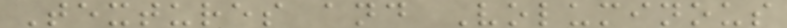Textures and Voluminous
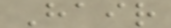Hair
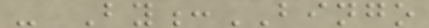- By:BINGO
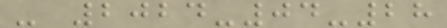- 2024-04-28
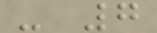- 7
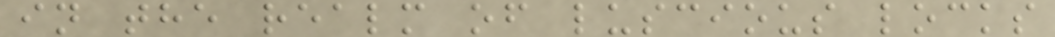in the realm of luscious locks
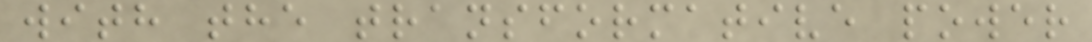with the transformative power
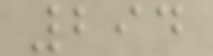294
